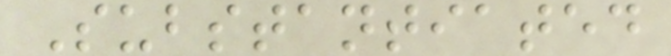Substantiated
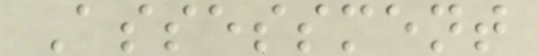Assessment
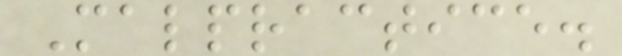Malpractice.
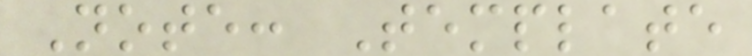Note: Template
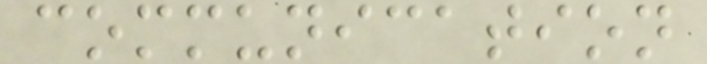communication
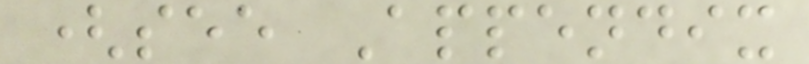(see Appendix
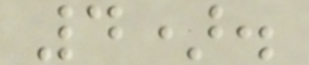4).
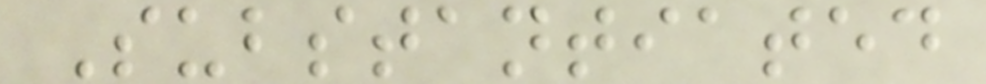Substantiated
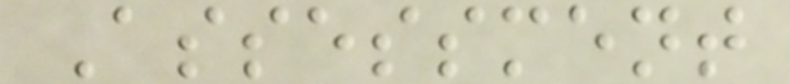Assessment
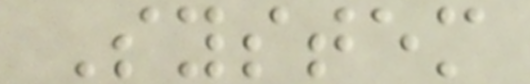System
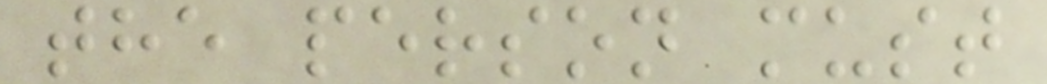the person must
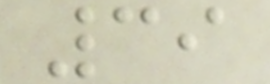39
